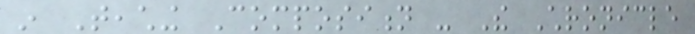in Teaching Composition - The Chronicle
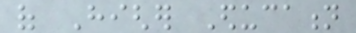of Higher Education
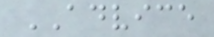ADVICE
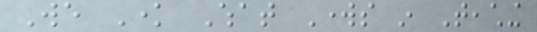We Know What Works in Teaching
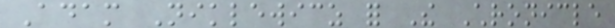Adam Niklewicz for The Chronicle
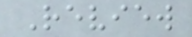Review
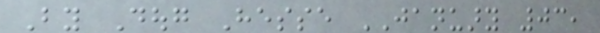By Doug Hesse JANUARY 03,
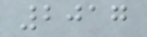2017
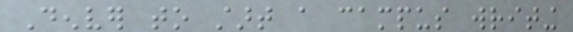Denver to start a campus writing
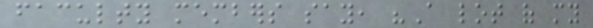faculty members say, "A lot of my
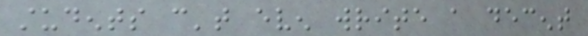students can't even write a decent
